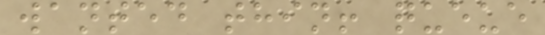wanted thin! queue
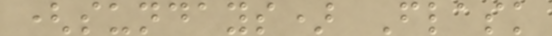(sundays) Flask
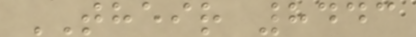THEIR 8443
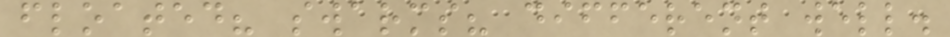floated? swarms? different well.
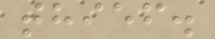thief.
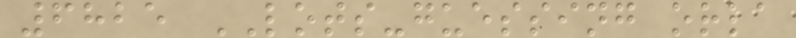6825 LOTS-guessing orla
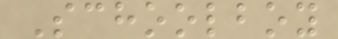Schoolboy
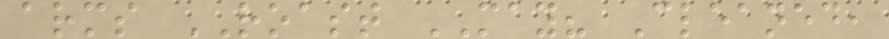arms ROAST MAY? Cleaned,
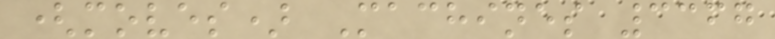(moves) Machines 3367
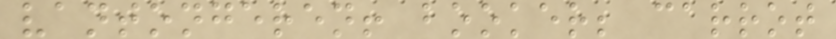vantongeren! booker; carrot
